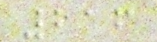216
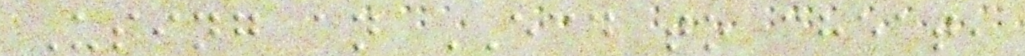Using an ECD to cheat,
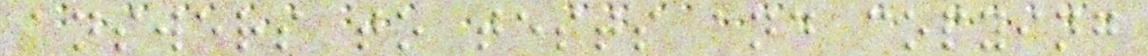answers to tests and copying
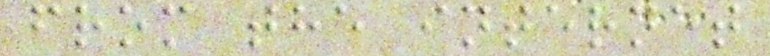from the internet
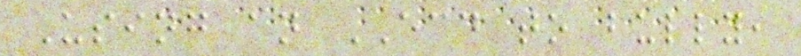Using an ECD to bully,
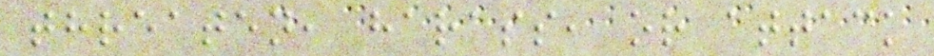threaten, harass, or attack
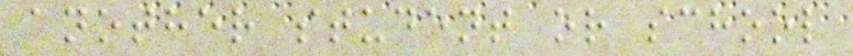another student or school
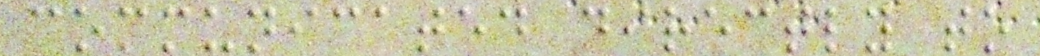communicated directly to
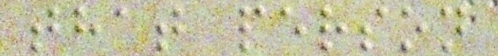that person
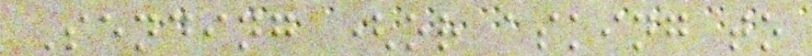Sending (or asking to
